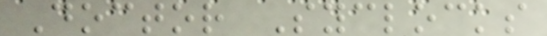Doctor Syclocks
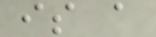is a
